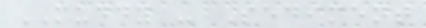MUDDY - Sediment
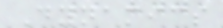Dynamics
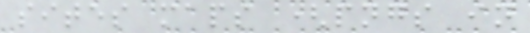sites maps (pngs in
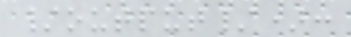/output/):
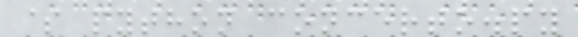$ python concerto.py
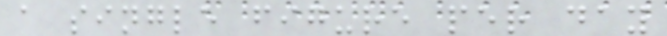a single figure per day
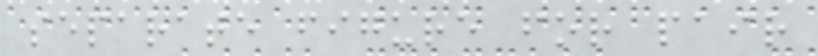separate figure for pair
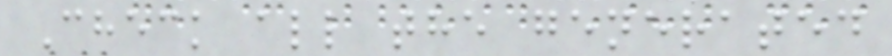Check all the generated
